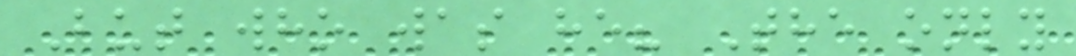But who was he? The only
